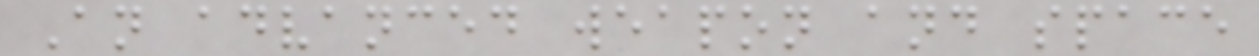An advanced weapon and space
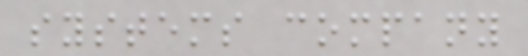systems company
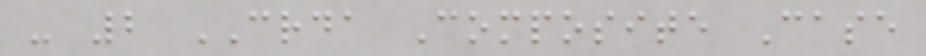- 2 CRDA Composite Case
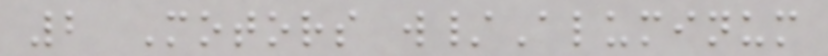2 Motors w/Aluminum
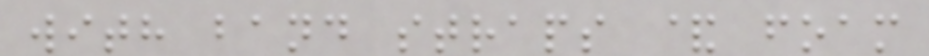with band straps & foam
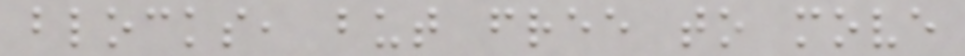blocks, but free to move
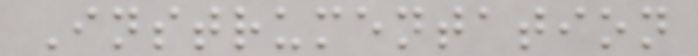Instrumentation
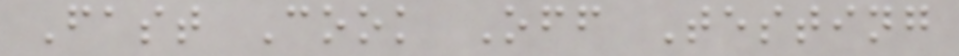Fast Cook Off Testing
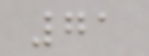71
